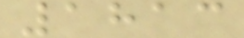1813
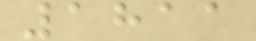1811
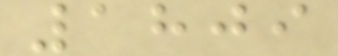1809
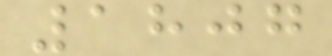1807
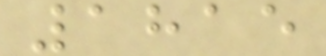1815
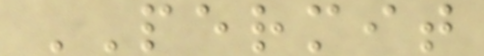PERMIT
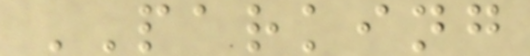PARKING
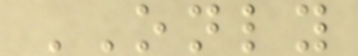ONLY
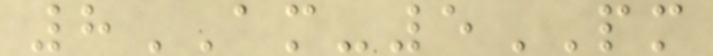8AM-5PM
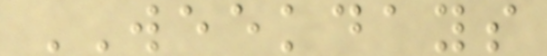WEEKDAYS
